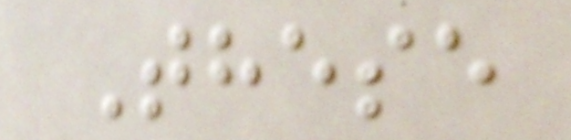These
